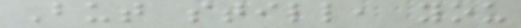But still, you
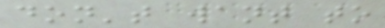don't want to
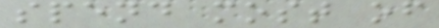spend most of
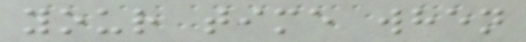your time when
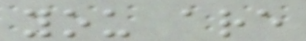you are
